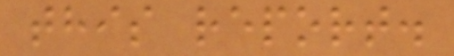this report.
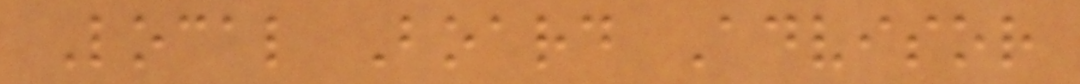Local Board Advisor
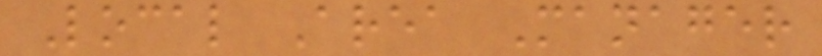Local Area Manager
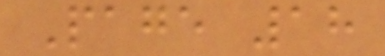Page 18
